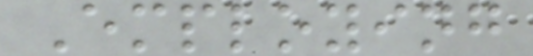Employing
